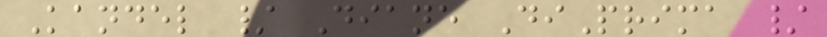Kandel / Diane DiPrima /
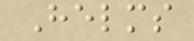Helms
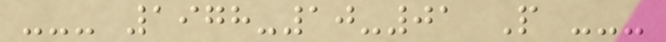--- 1978-10-01 P ---
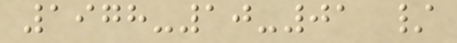1978-10-01 /
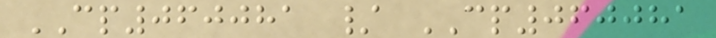CP060081 / CP060081
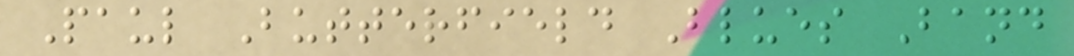Paul Butterfield Blues Band
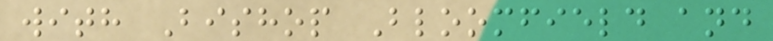with Bishop Bloomfield and
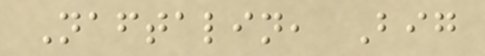Naftalin, Big
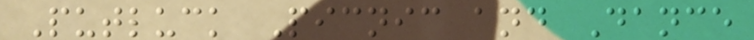Putluck Picnic and Dance
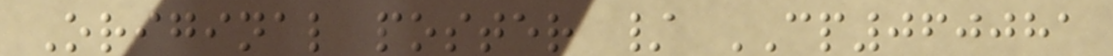Original poster / CP060081
